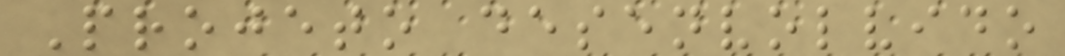Projeto desenvolvido
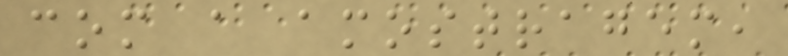com a amostragem,
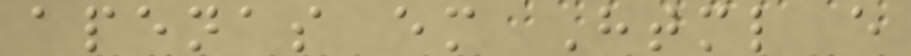apenas em Html e
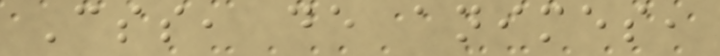Css, de animes,
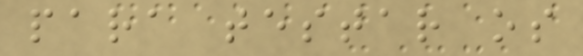para testar os
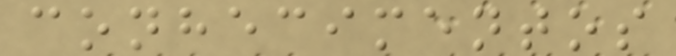conhecimentos
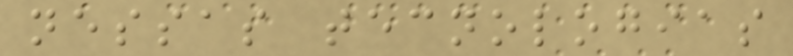nessas tecnologias
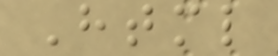Html
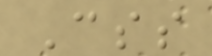Css
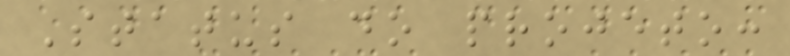Status do projeto:
